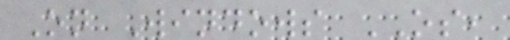On Windows OS,
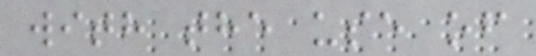with the use of
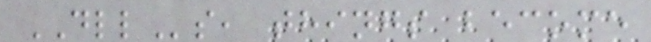DLLs, things become
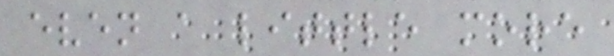even a little more
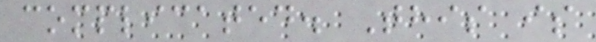complicated. This is
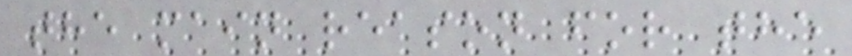the main reason for the
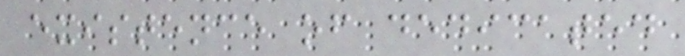existence of dedicated
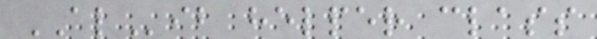ALib helper class
